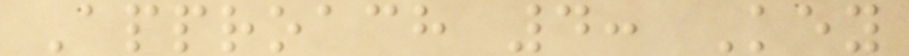Approach 4: Key
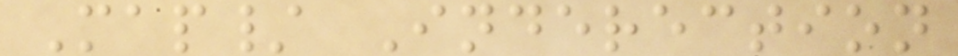Map/ Inderection
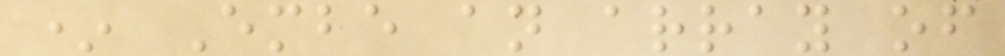* Embe an array of
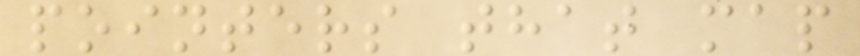pointers that map
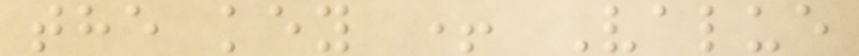the key + Value
